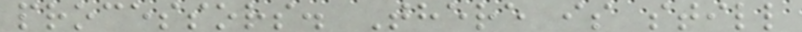processors. There is still
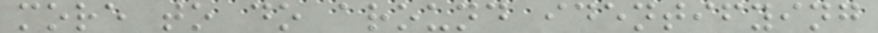more to do around identifying
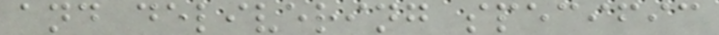and delivering specific
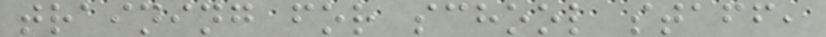training for school staff,
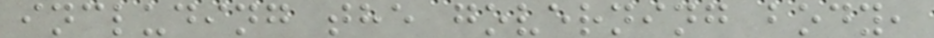including the governing body,
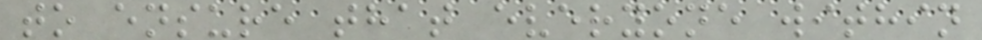to ensure that everyone within
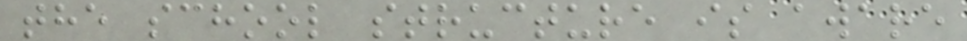the school structure is aware
